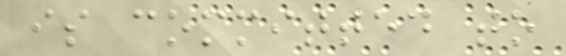is committed to
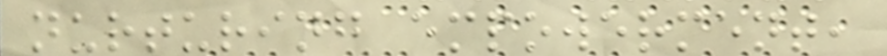nurturing empowerment,
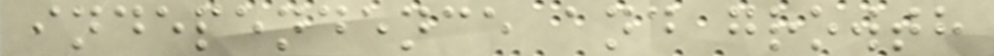independence and growth
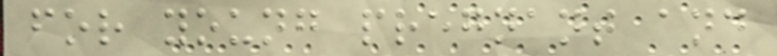for young pregnant and
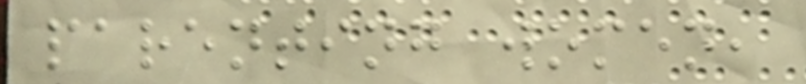parenting women,
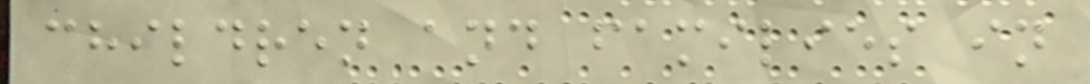children and families in
